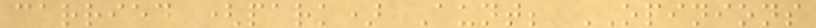carried (park) Aunt; OPINIONS
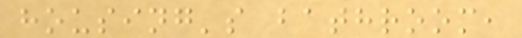housing's bathroom,
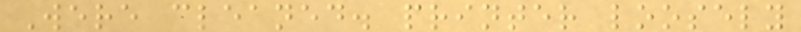Were cleaned. printer loosely
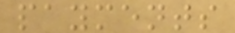payments
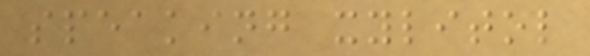speaking xylitol
